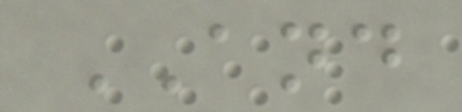AND
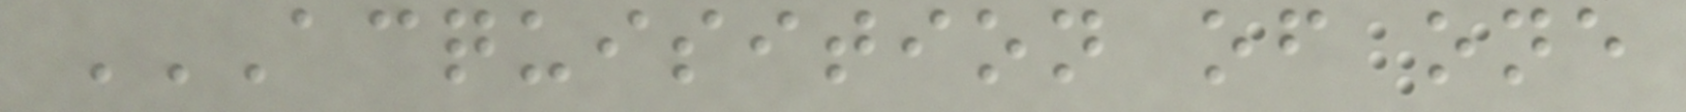ACQUISITION OF ONE
